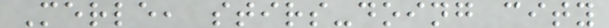Merle, stirs-doing city
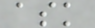ask
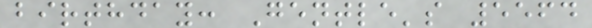birthday: Gentle's 5564
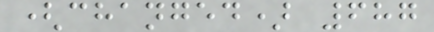(changed) 687
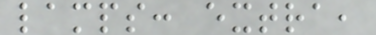lamps: extra,
